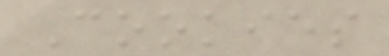Cookies
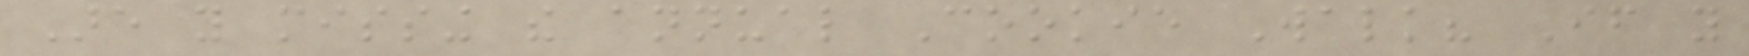Are you missing the annual Cookie Walk? If you
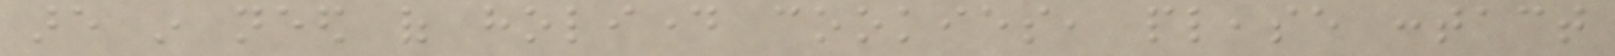are in need of holiday cookies, please contact
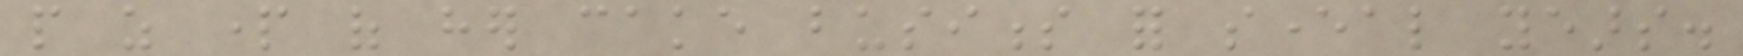people as part of her cake business for several years.
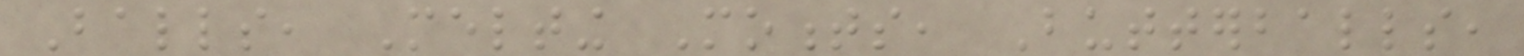Balls, Melting Moments, Butterballs,
